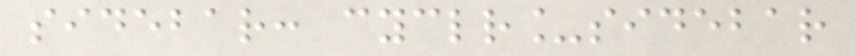sidebar: cyclr_sidebar
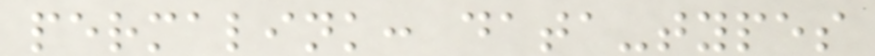permalink: data-types
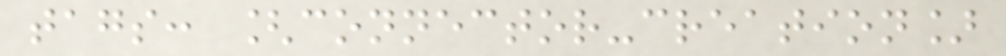tags: [connector-creation]
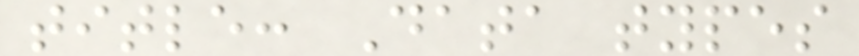title: Data types
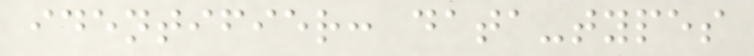identifier: data-types
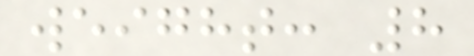weight: 8
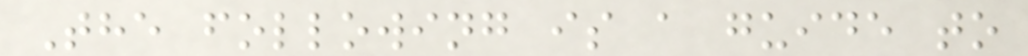The following is a guide to
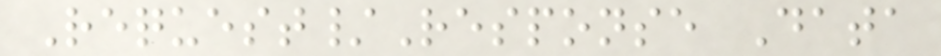Request/Response Data
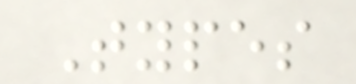Types
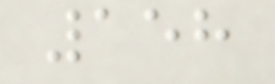158
